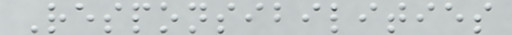Responsibilities
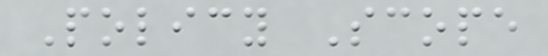Policy Scope
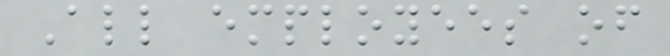All employees of
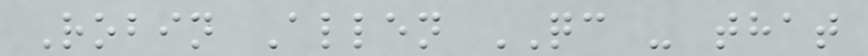Robin Allen QC - that
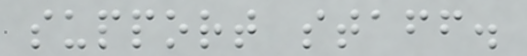support staff.
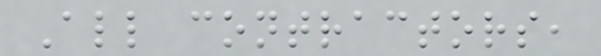All contractors,
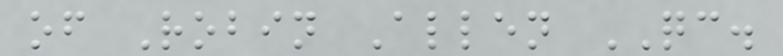of Robin Allen QC.
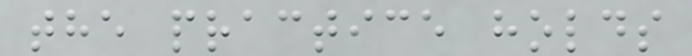the practice holds
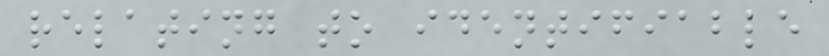relating to identifiable
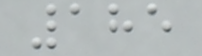185
